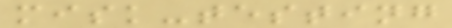misk-testing
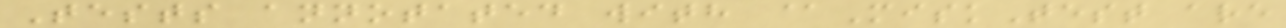Tests annotated with @MiskTest are
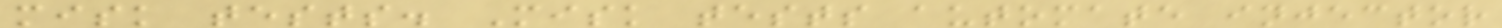misk tests. Misk tests automate injector
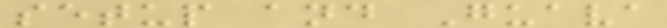setup and Guava
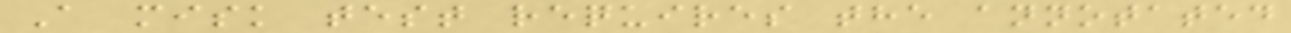A misk test requires the annotated
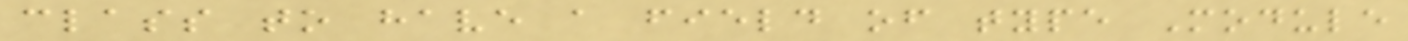class to have a field of type Module
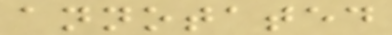annotated
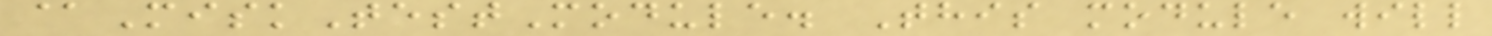@MiskTestModule. This module will
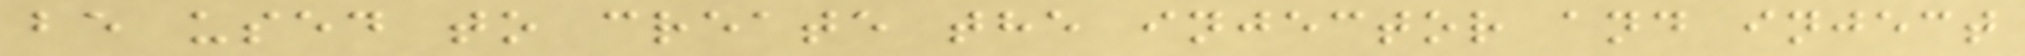be used to create the injector and inject
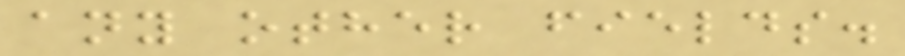any other fields.
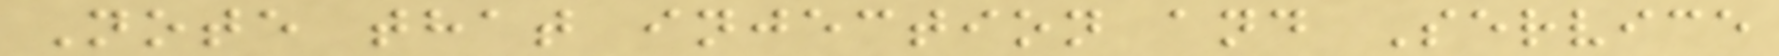Note that injection and Service
